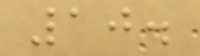10.
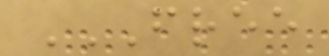FREE
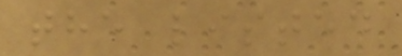the listed
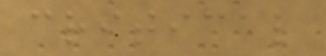critical
